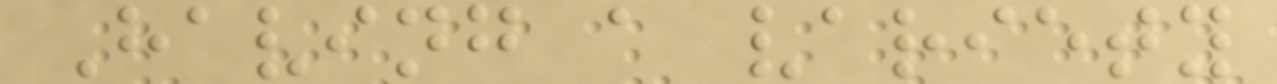Having a variety
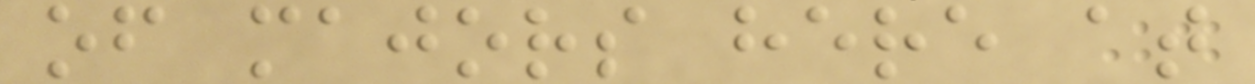of majors here at
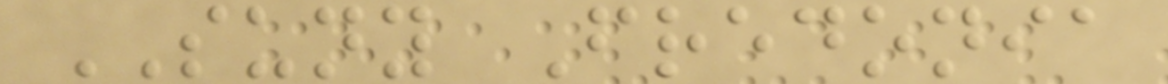SUNY Fredonia
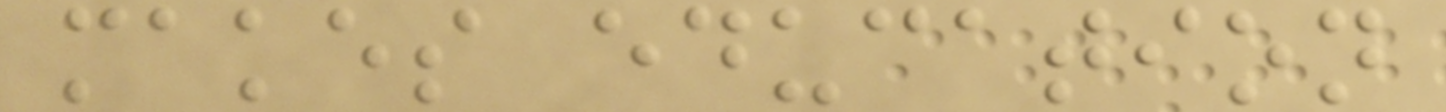makes education
